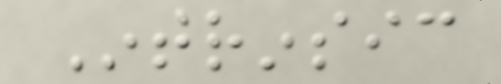Intrinsic
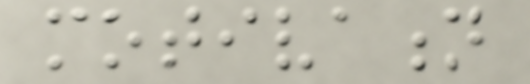motivation
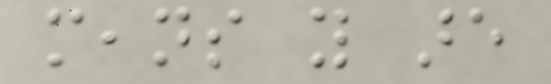means you are
